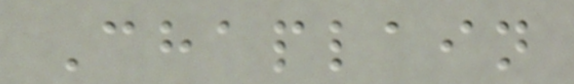Chaplain
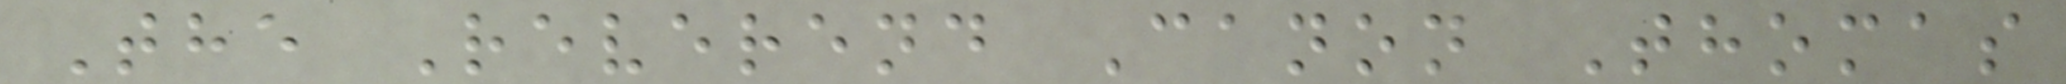The Reverend Canon Thomas
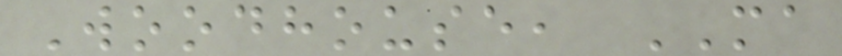Woodhouse, MA
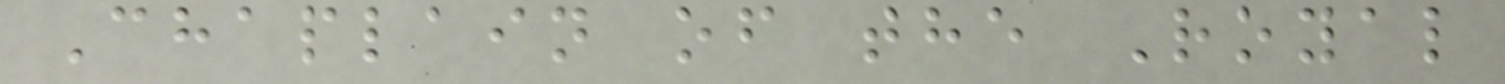Chaplain of the Royal
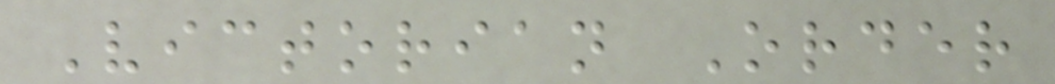Victorian Order
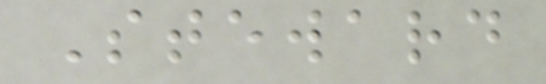Steward
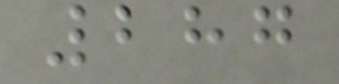287
